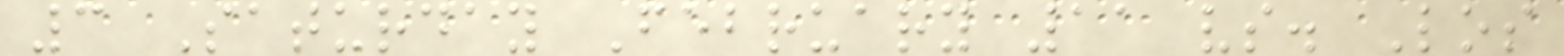3 Saturday February 11 vs. Los
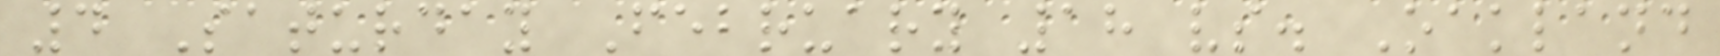4 Saturday February 18 vs. Oakland
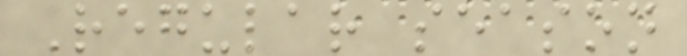Regular season
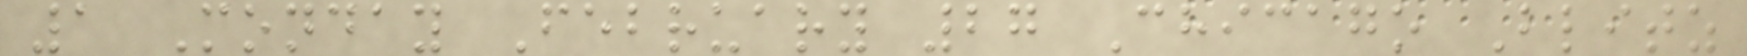1 Monday February 27 Chicago Blitz
